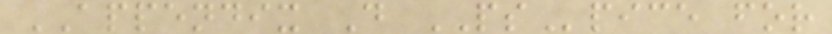APPENDIX D PSpice for
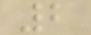2
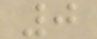0
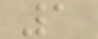1
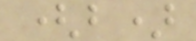(b)
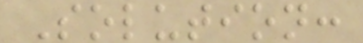Solution:
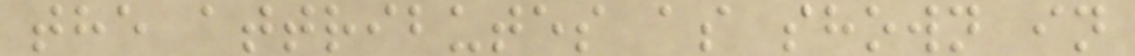the attributes as shown in
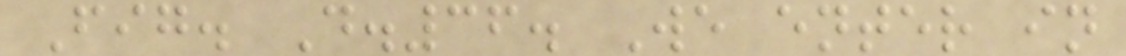Fig. D.36. We enter in
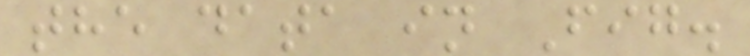the data in Fig.
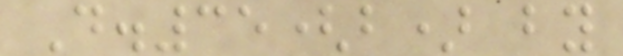D.35(b) by
